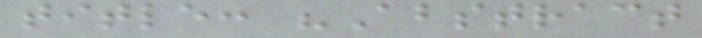title: "Abstract
